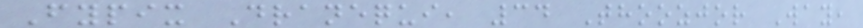Fypix Dranequi, 34 Thoozjor Way,
